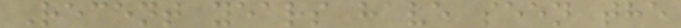Recent years have seen the
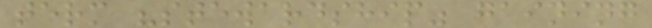term "stewardship" gaining
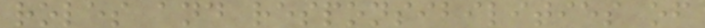roles and responsibilities of
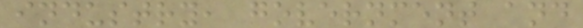industry, government and
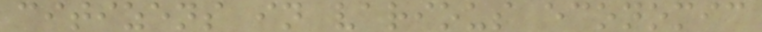citizens in various economic
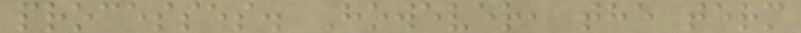processes. However, the term
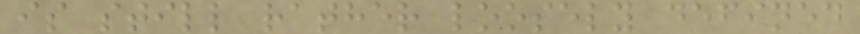is still rather loosely defined
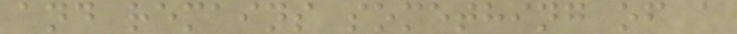and remains something of a
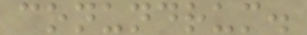conundrum.
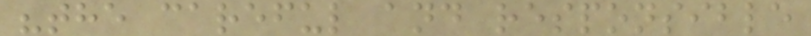"the careful and responsible
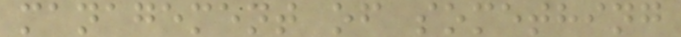management of something
